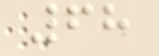68
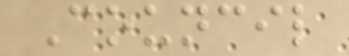Council
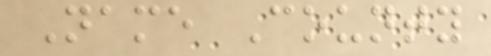Name County
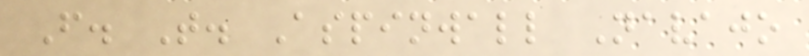F. T. Aspinwall Navajo
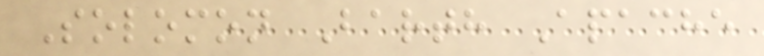Solomon Barth Apache
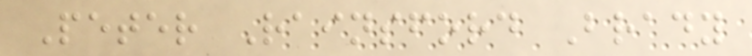Peter Rainsford Brady
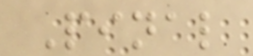Pinal
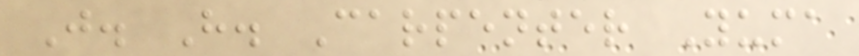J. H. Carpenter Yuma
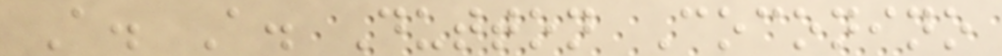A. A. Dutton Coconino
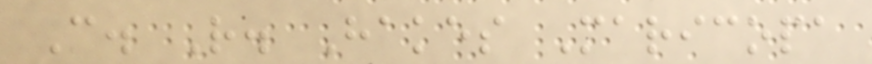C. R. Hakes Maricopa
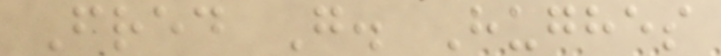Fred G. Hughes
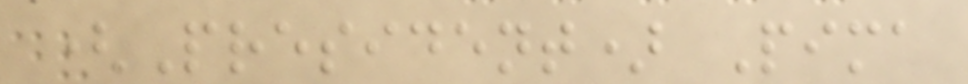(President) Pima
